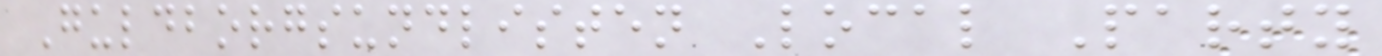Guldborgsundlisten Local Party
